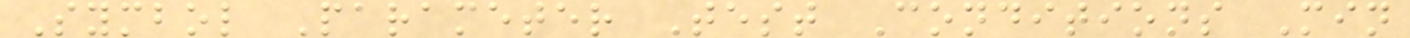Symbol Parameter Test Conditions Min
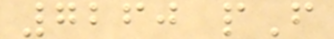7260 pF
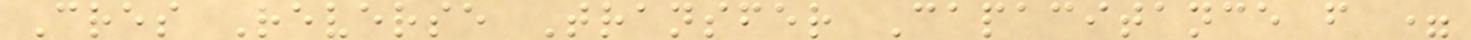Cres Reverse Transfer Capacitance f =
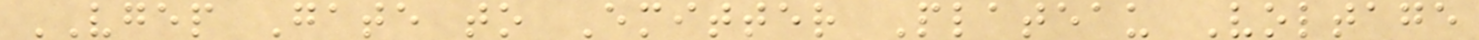VGEP Gate to Emitter Plateau Voltage
